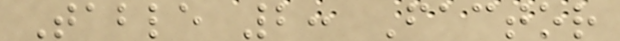Table 2: Factor
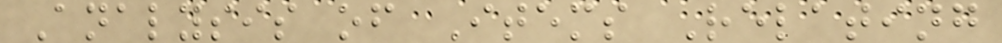Analysis of Items Relating
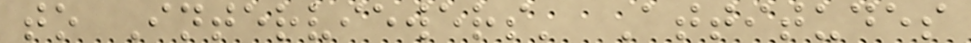to Interviewers' Attitudes
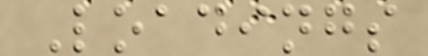Loadings
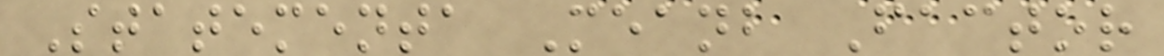Statementa Meanb Factor
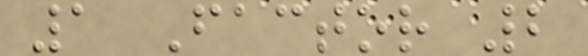1 Factor 2
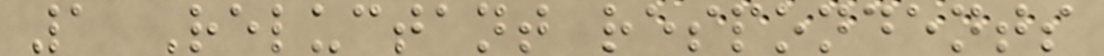1 Reluctant respondents
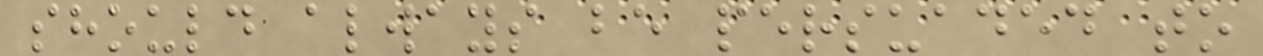should always be persuaded to
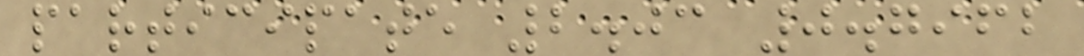participate 2.03 0.7962
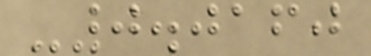-0.0160
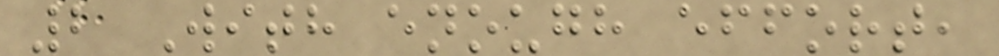2 With enough effort,
